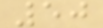50
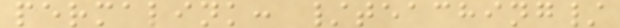permalink: /teaching/
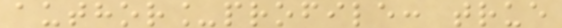author_profile: true
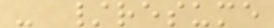- /resume
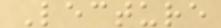Lecture
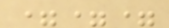===
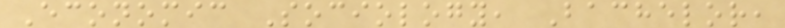Economic Sociology, Bachelor,
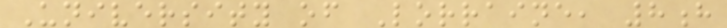University of Lorraine, 8h
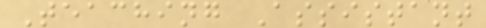Teaching Assistant
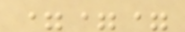===
